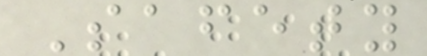Safety
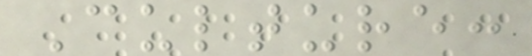Culture:
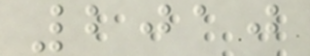2010
